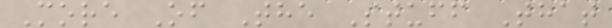More Of The Stuff That
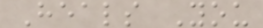Heals You
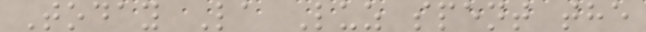Today La Luz spent the
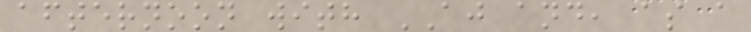afternoon with AJ and, as a
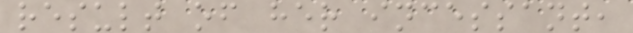result of her incessant,
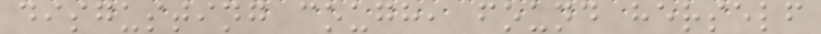disgusting cough, found herself
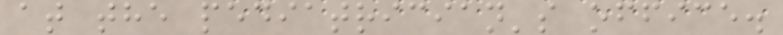at the pediatrician's office.
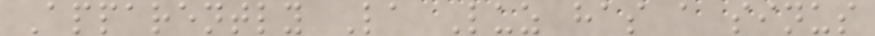Apparently La Luz has a sinus
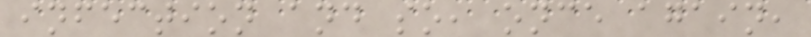infection and so, once again,
